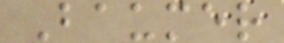Baumer
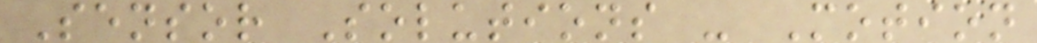Sensor Solutions - Motion
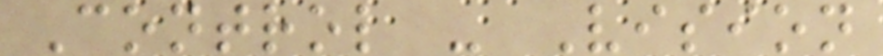Control - Vision
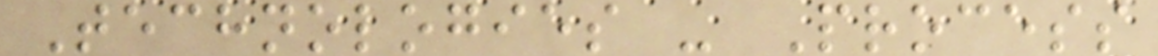Technologies - Process
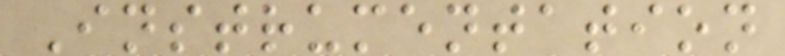Instrumentation
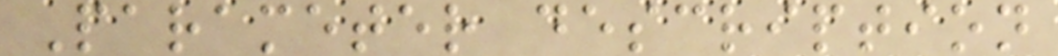Parameter description
